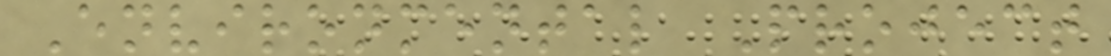Environmental Project
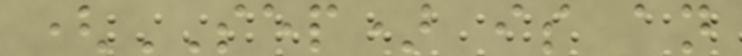(SEP) is an
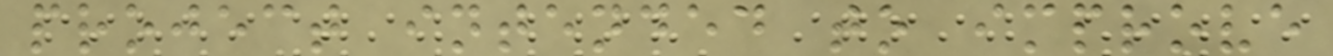project intended to improve
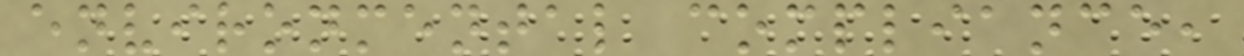environmental compliance,
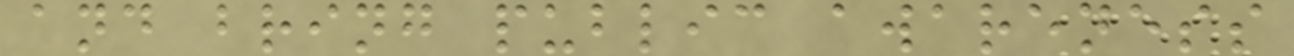and bring public awareness
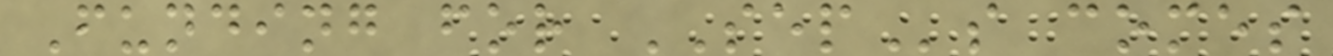Funding for SEPs comes
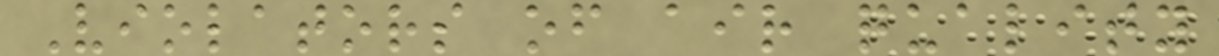Violators of air quality
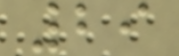29
